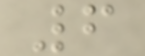6
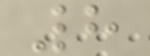8
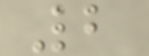2
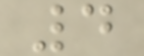4
